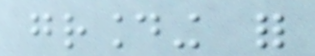grounding for
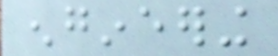engineering
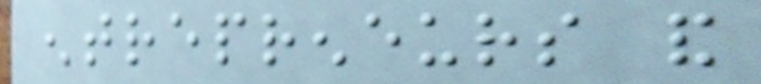entrepreneurs and
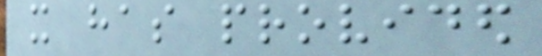it has provided
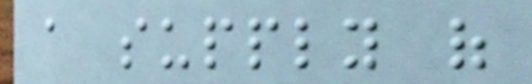a supply of
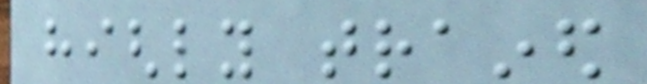highly trained
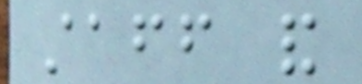staff and
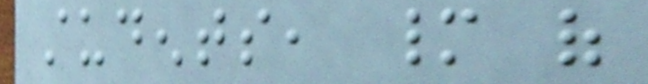students, many of
